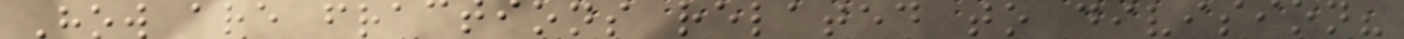How are fractions related to division?
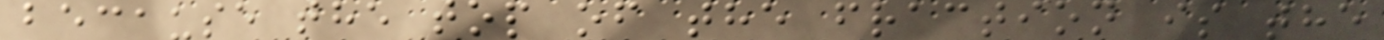because the top of the fraction is the
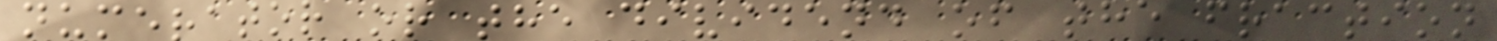numerator or the dividend of the fraction
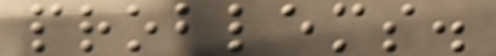problems.
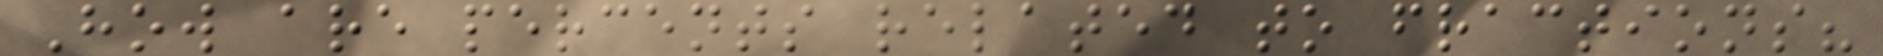How are percents related to fractions?
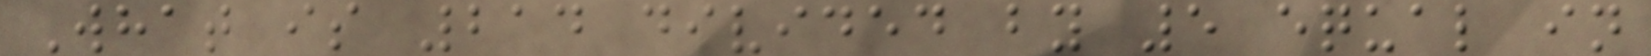What is 214 divided by 5 equal in
